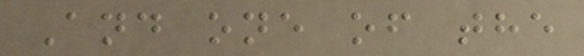And one of the
